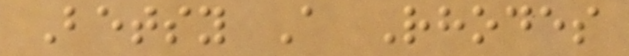Betsy A Rhodes
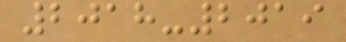2018-2019
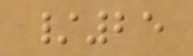/25
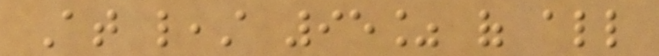At least 95% of all
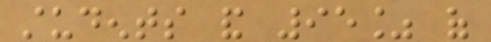students and 95% of
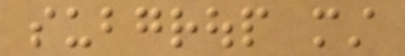subgroup must
